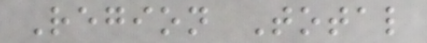Region Total
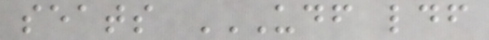seats UDF LDF
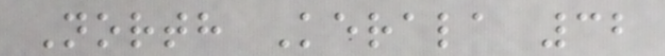North Kerala 32
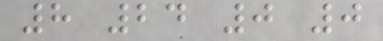8 24 0 0
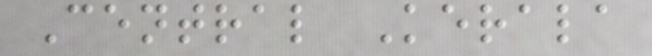Central Kerala
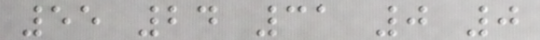55 24 31 0 0
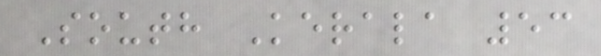South Kerala 53
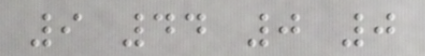9 44 0 0
